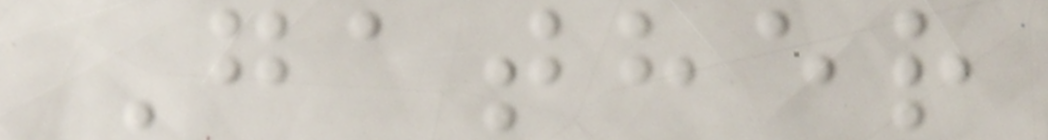Gather
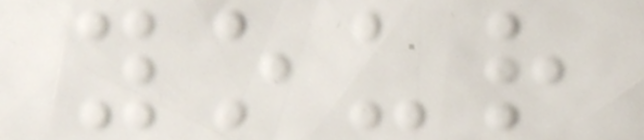your
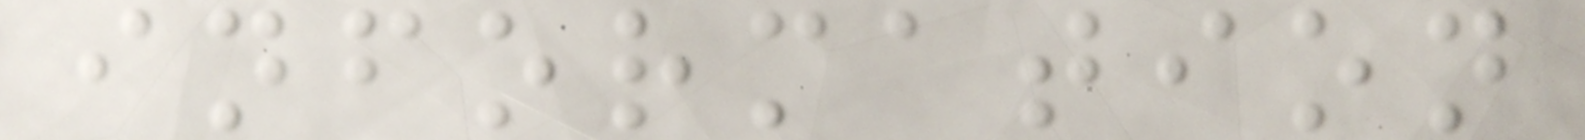information
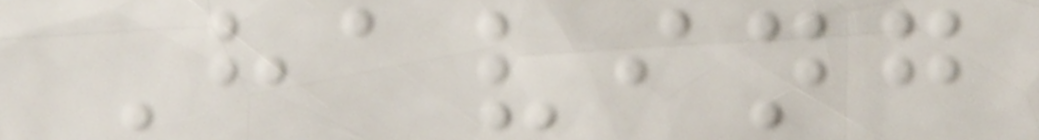Having
